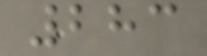283
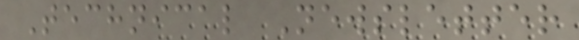Technical Newsletter
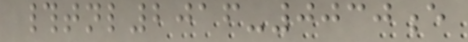#tnl2016-0030e
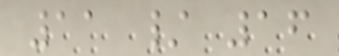11 / 16
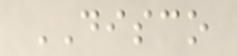DISCO
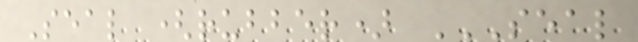Seal (rubber) SEAL
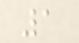1
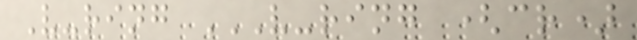V-ring V-RING (CR)
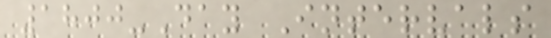1800-Day Intervals
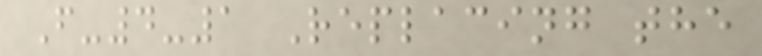F-4-1 Replacing the
